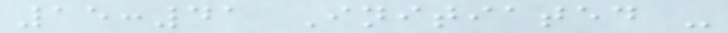15:41 Initiated -
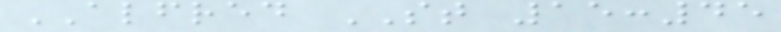ALFRED ST 15:45
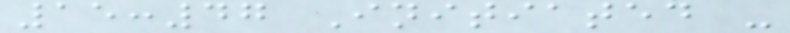15:47 Initiated -
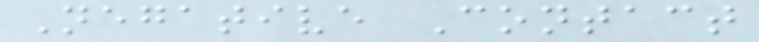Negative Contact
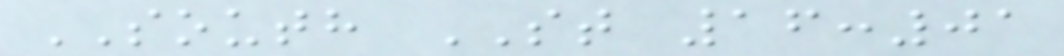SOUTH ST 16:01
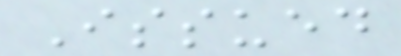Issued
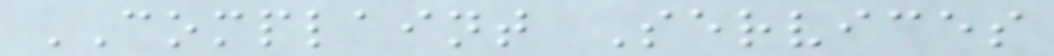COMPLAINT Services
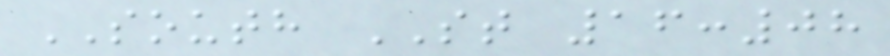SOUTH ST 16:08
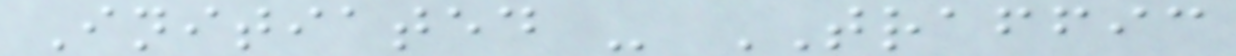Initiated - TRAFFIC
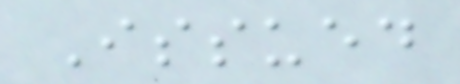Issued
